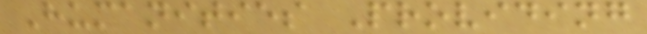Humanities Providing
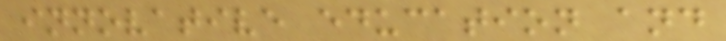innovative education and
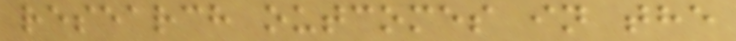research outcomes in the
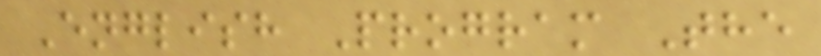English Program The
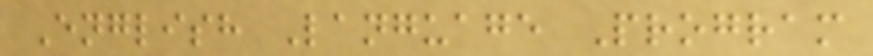English Language Program
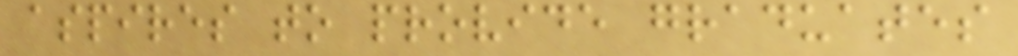aspires to provide graduates
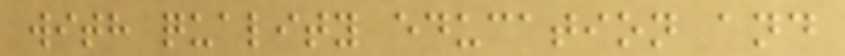with quality education and
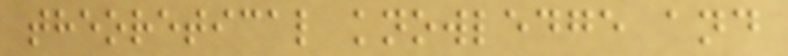theoretical knowledge and
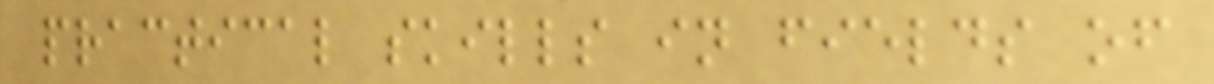practical skills in fields of
